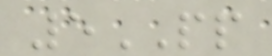5PP
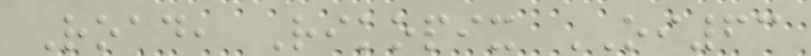Road, Rikopix OI63
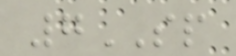7SP
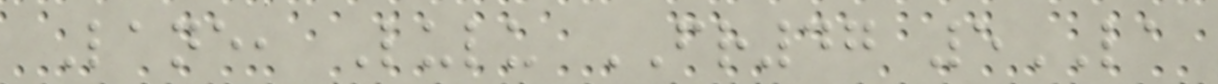Lane, Lulu FR47 5LA
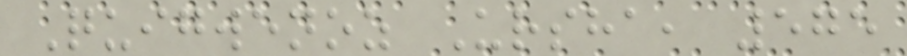Quigwenoz Ursha, 575
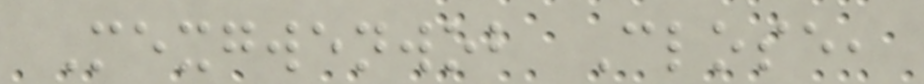Mexgwenwob Close,
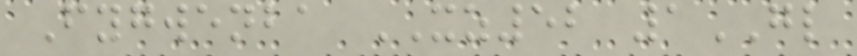Fygwenba XZ52 1GL
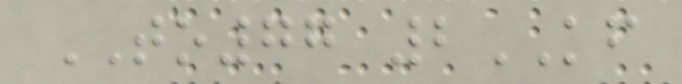TO77 2KF
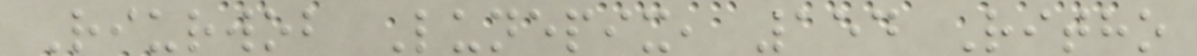Riurwob Lunepix, 154 Ritho
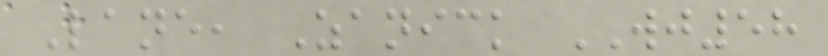Lane, Zanick WJ58
